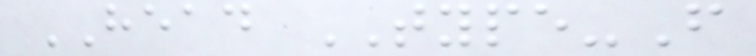HEAD TYPE-F
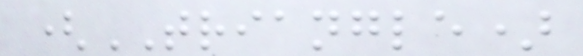(TRIANGLE)
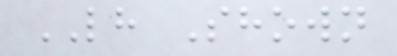LH Shown
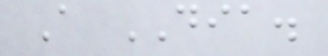A DIA.
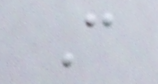C
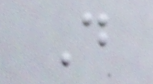D
